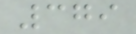379
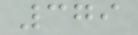379
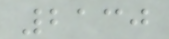2130
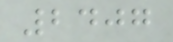2407
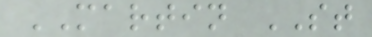MARTIN ST
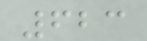623
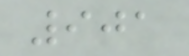901
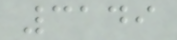3149
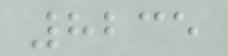8235
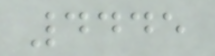4445
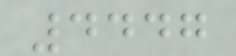4447
